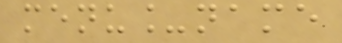menu_name
